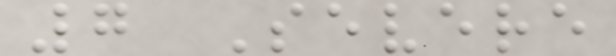7 Severe
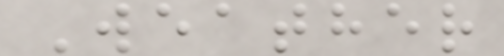Weather
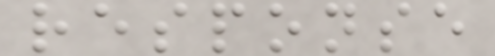response
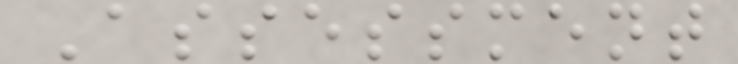Assessment
